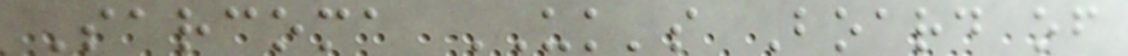Sarcoma UK's Board of
